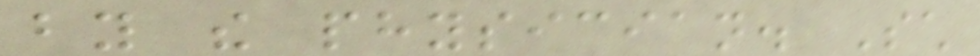by the physician. Such
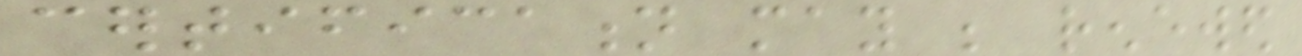certification may be renewed
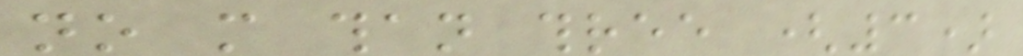no more than three (3)
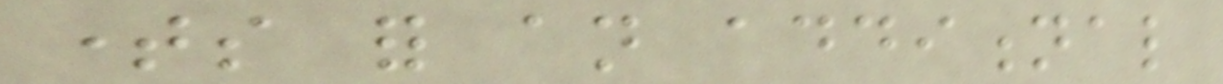times for an additional
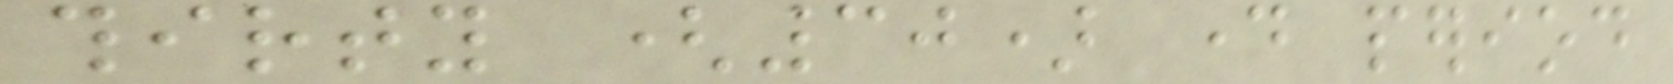thirty (30) day period
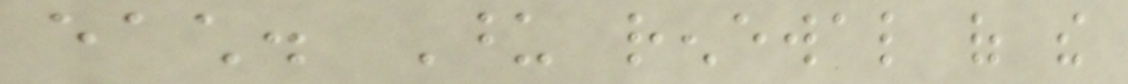each. Upon renewal of the
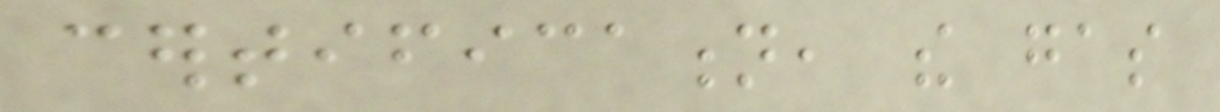certification, the gas
